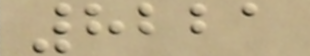8221
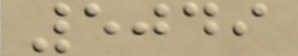5049
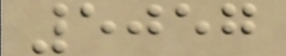5057
